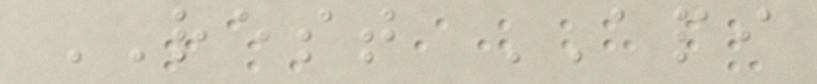REST API
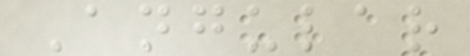Angular
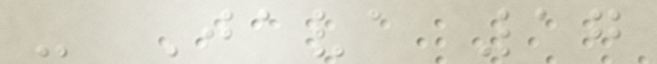- Java 17
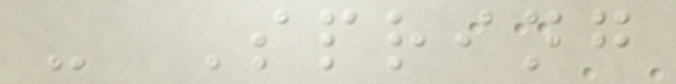- Spring
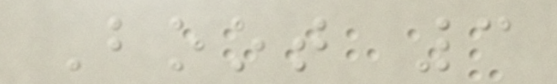Boot 3
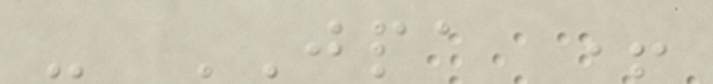- JPA +
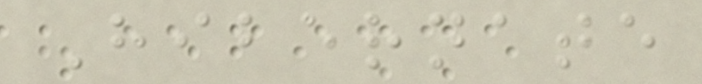Hibernate
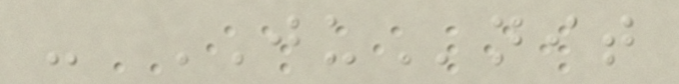- JUnit
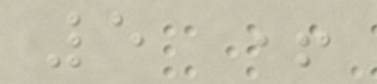5 +
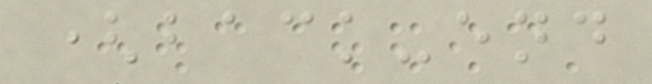(back-end
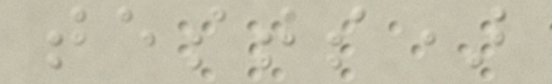tests)
